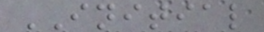INITIAL
